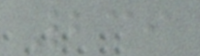239
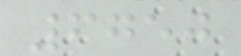6750
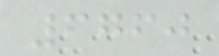6760
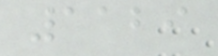1129
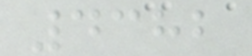4382
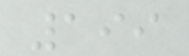199
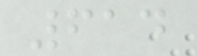614
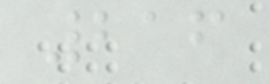216
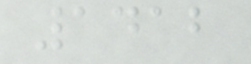1412
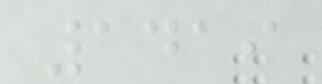1419
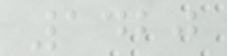1420
